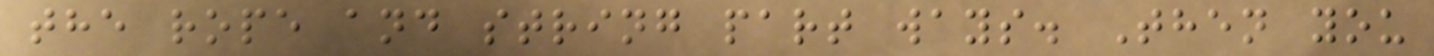the rope and string part ways. Then you
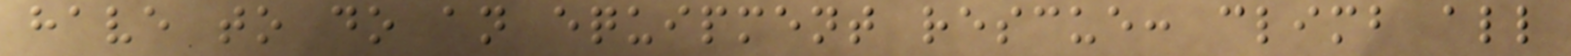have to do an equipment rescue: climb all
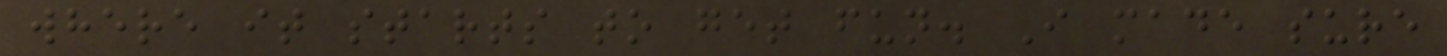where it starts to get fun. I made sure
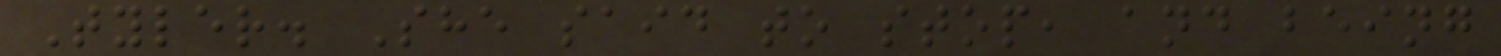Tyler. She said to stop, and being
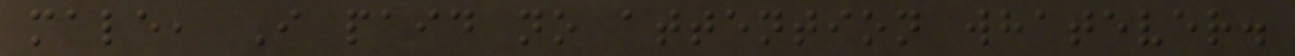male, I paid no attention whatever.
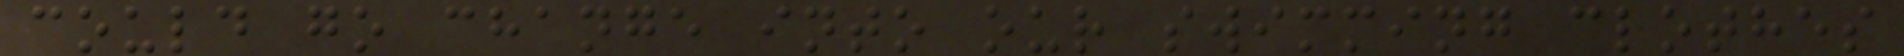could go change into our swimming clothes
